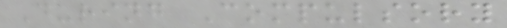During Compulsory
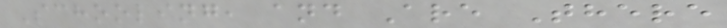Schooling, and Are There
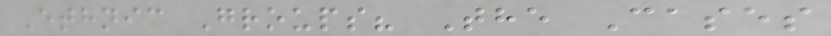Ethnic Groups? The Cases
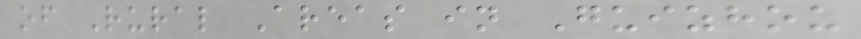of Rural Areas in Guizhou
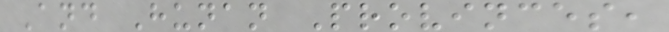And Hunan Provinces,
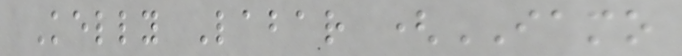Kelly Labar (IAMO
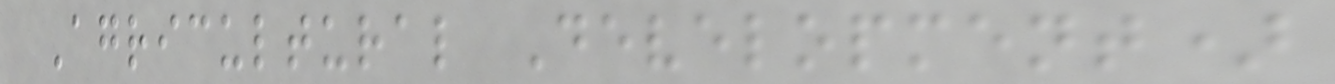Agricultural Development)
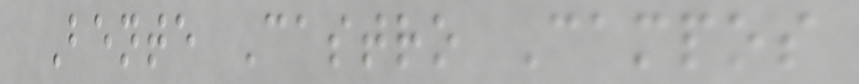Bente Castro Campos
